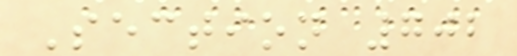Section 702
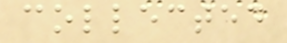collected
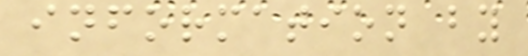information by
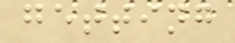getting
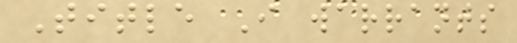Title I warrants
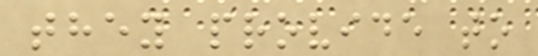they provide to
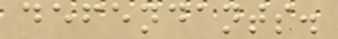defendants.
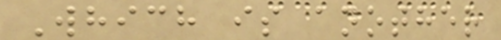Which is another
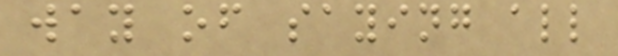way of saying all
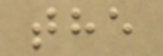the
